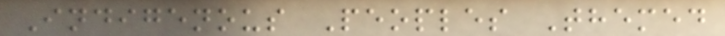Indigenous Peoples Themed
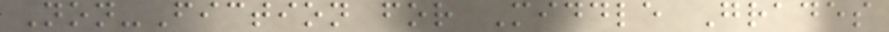Non-Fiction for Middle Grades
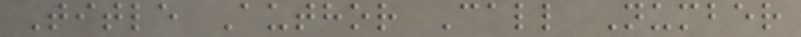Title Author Call Number
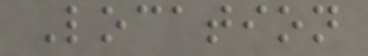Location
